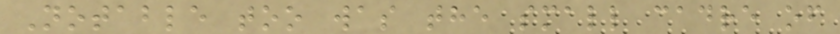Notable too was the small cadre of
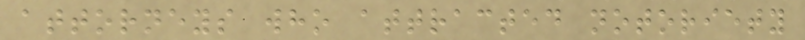attorneys who attracted notoriety
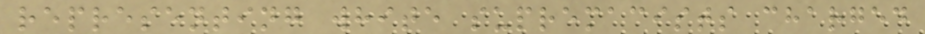representing white supremacists charged
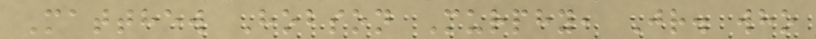Matthew Hobson Murphy, Jr. who
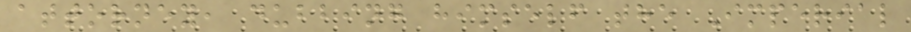attorney, dubbing himself the Imperial
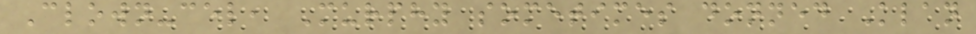Clown-cel, Murphy sometimes donned Klan
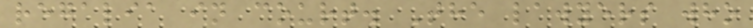regalia in court. The lawyers who
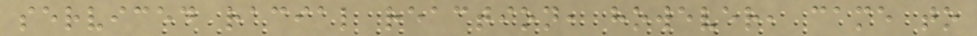serviced racial reaction, however, came to
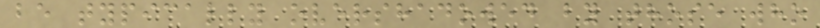be typically overshadowed by those who
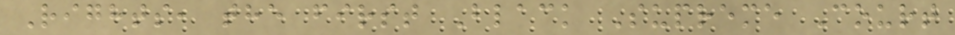Rights, the first Black Supreme Court
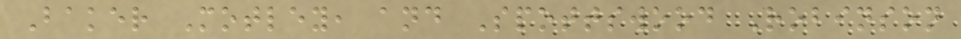Baker Motley, and Spottswood Robinson
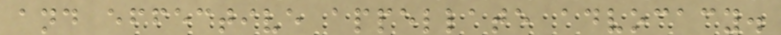and effective appellate advocacy.
